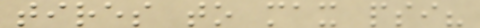tires to max psi?
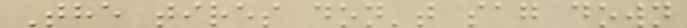The tires don't sag down
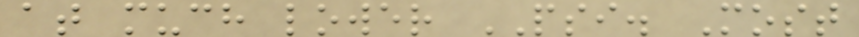at much lower PSI. Most
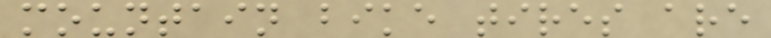mountain bike tires are
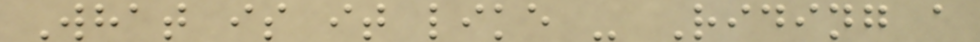What is it like - Riding a
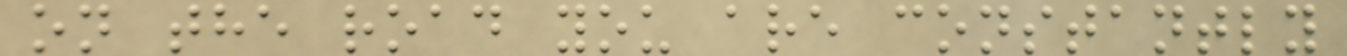on the road you are constantly
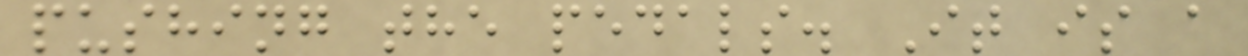pushing the pedals. It is a
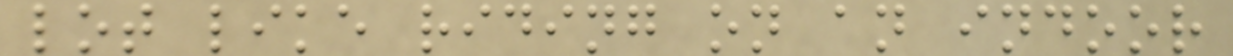lot like riding on an indoor
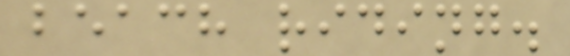beach riding.
